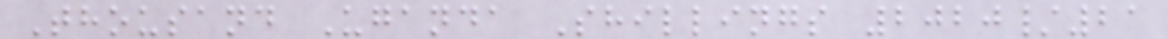Thousand Uganda Shillings 2020/21
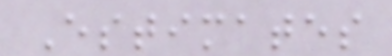Estimates
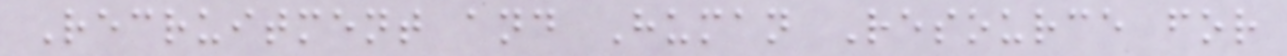Recruitment and Human Resource for
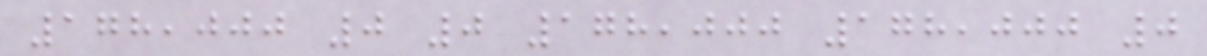178,000 0 0 178,000 178,000 0
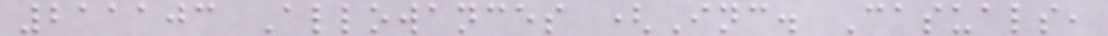211103 Allowances (Inc. Casuals,
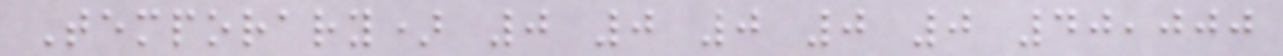Temporary) 0 0 0 0 0 40,000
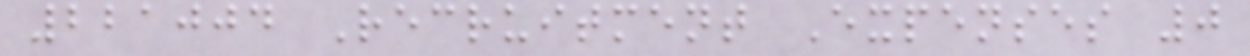221004 Recruitment Expenses 0
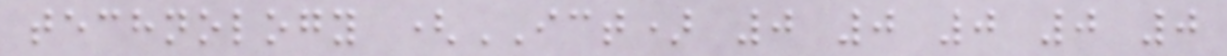technology (ICT) 0 0 0 0 0
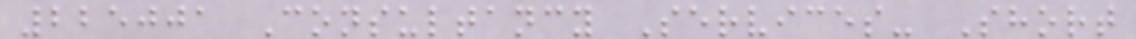225001 Consultancy Services- Short
